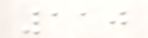110
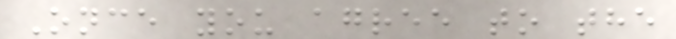Once you agree to the
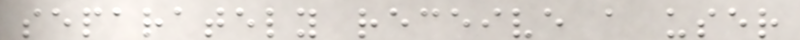separately receive a user
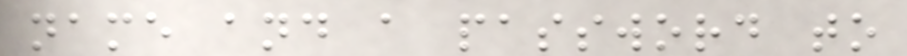name and a password to
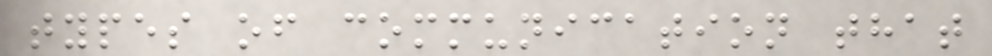types of communication that
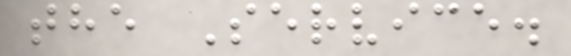the Service.
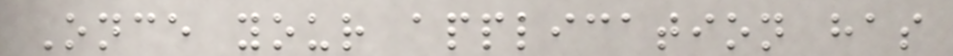Once your application has
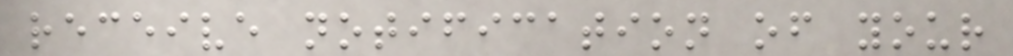receive notification of your
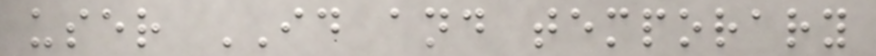user ID and temporary
